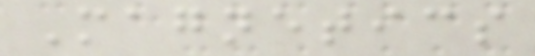Magnetics
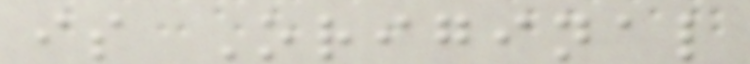is Original
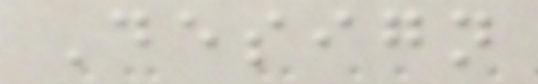Design
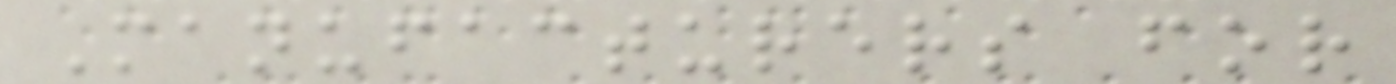Manufacturers for
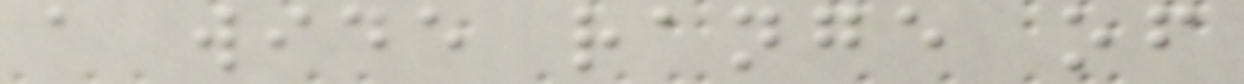a wide range of
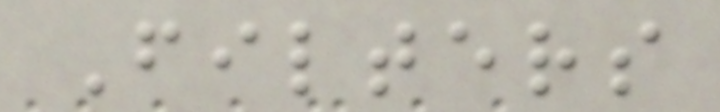Filters
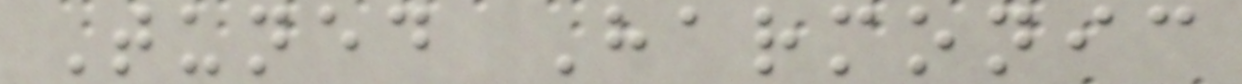Tuned Harmonic
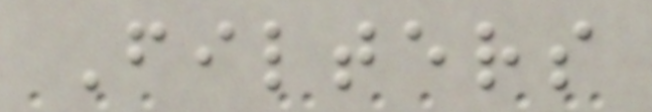Filters
